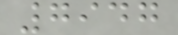7947
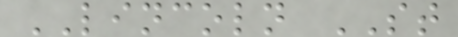LINCOLN ST
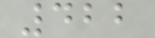422
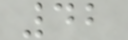42
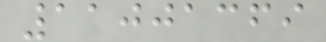11001369
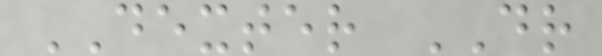DEXTER DR
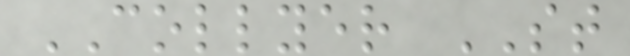COLLYER ST
